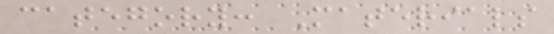category: Materials
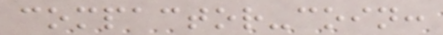compactor-coin:
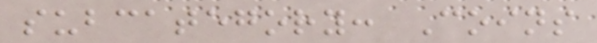subcategory: Coins
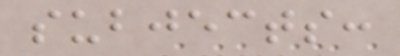subjects:
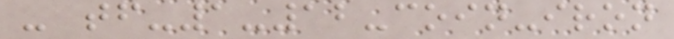- tf-1-12-coin-iron
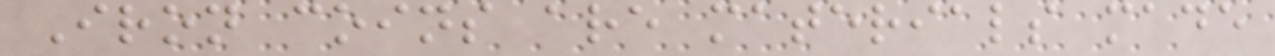Iron coins are materials made
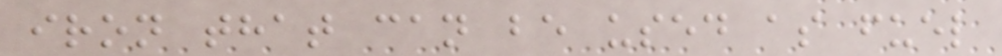iron that can be used as fuel
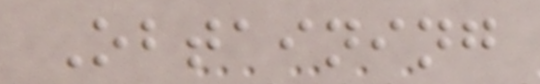Obtaining
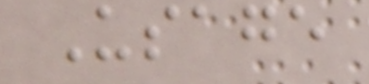Usage
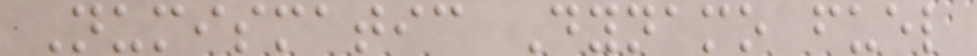Numismatic Dynamo fuel
